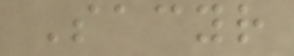Sacyr
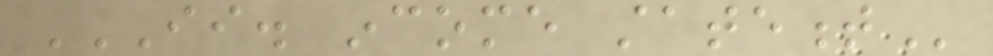II. INCOME STATEMENT
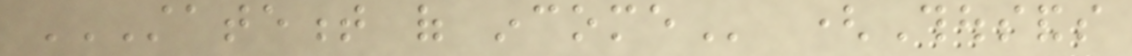STATEMENT OF INCOME (Thousands
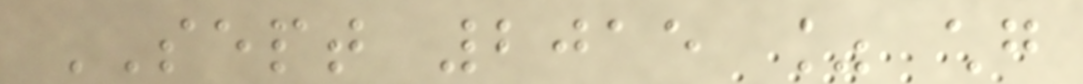SEPT 2015 % chg
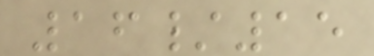16/15
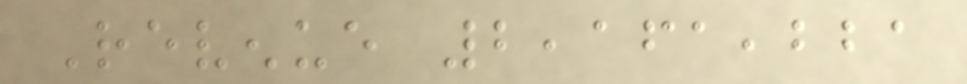Revenue 2,161,221
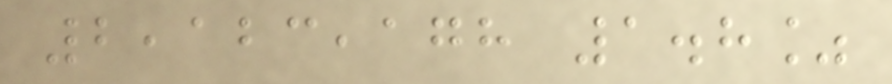2,123,178 1.8%
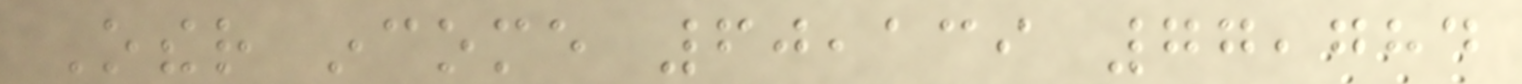Other income 60,139 77,784
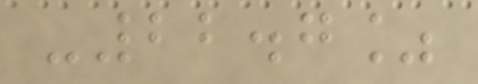-22.7%
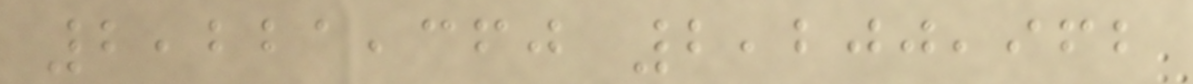2,221,360 2,200,962
